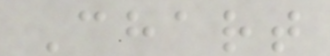Chart
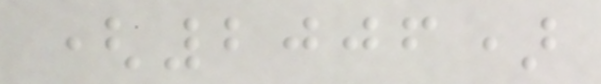(2006)
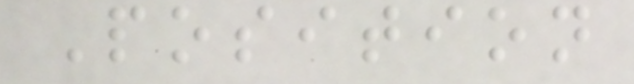Position
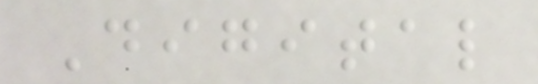Digital
